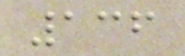136
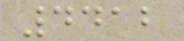4412
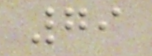79
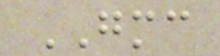GMC
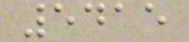5415
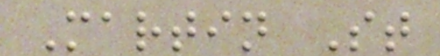Martin St
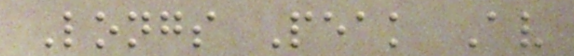Longs Peak Av
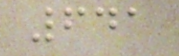641
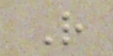R
